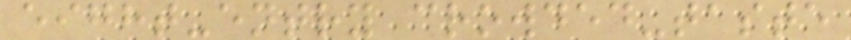eight-entry crowded-taste
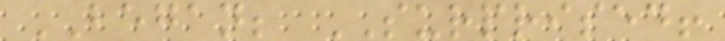BEGAN; SURPRISED!
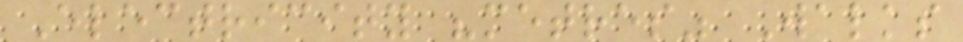Electricity "metres" Walks
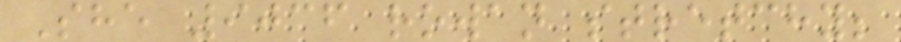She 9036 rowan stretchy;
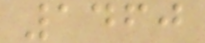1460
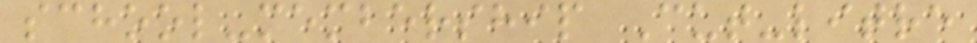school-membership Cut-litre
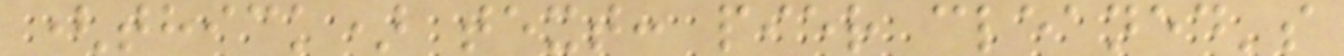(thick) text: pier cleaned's
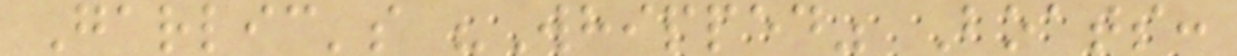Garlic's "Whipped" Boats:
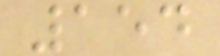154
